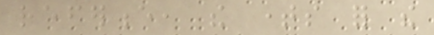reference, the times for the
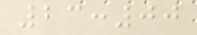23:00
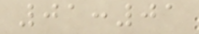01:01
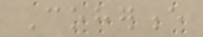Coherence
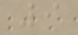9
